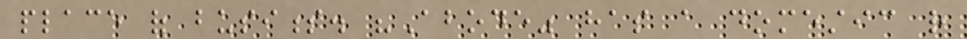place of business. "Abode" has a domestic rather
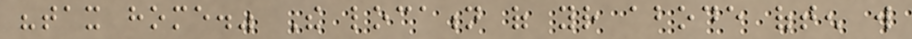"tax home." The location of your abode often will
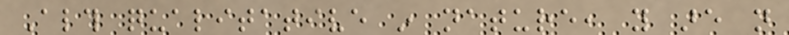Although qualitative in nature, you are not
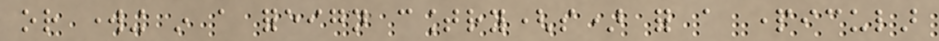or working in a foreign country(s) for a particular
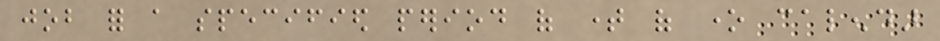job for a specified period of time of one calendar
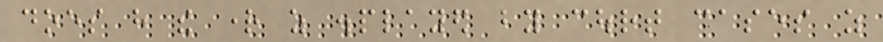does have the right as displayed by court cases as
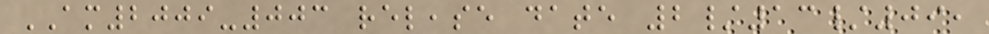AM2009-003 release date 2/13/09,
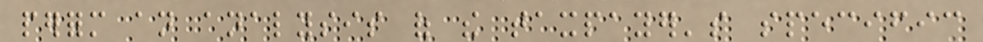perform an analysis of the taxpayer's specific
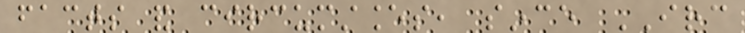facts and circumstances, since IRC
